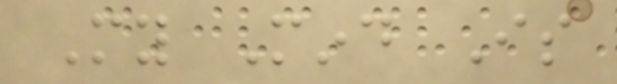My Mind Is
